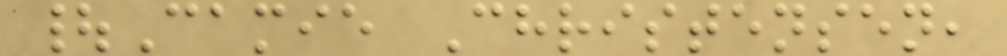|Camie Christensen,
